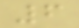6
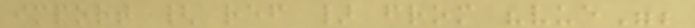import { ref } from "vue";
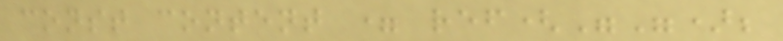const content = ref("");
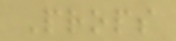Props
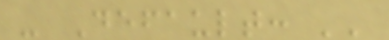- Default: ''
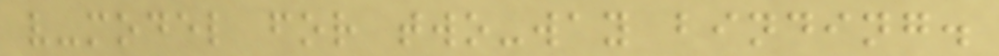v-model for two-way binding.
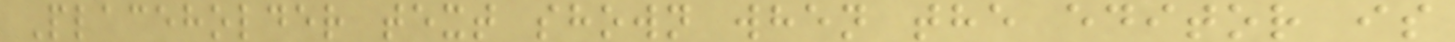Placeholder text shown when the editor is
